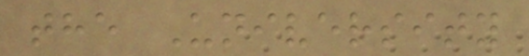the University
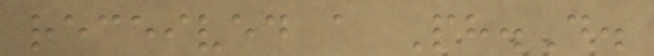received a Ph.D.
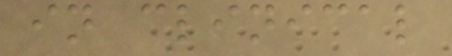in clinical
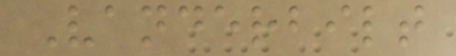Vanderbilt
